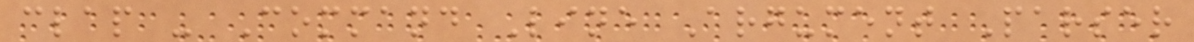clap - Command Line Argument Parser
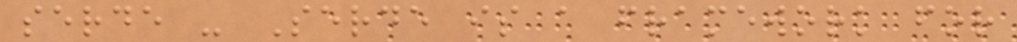serde - Serde is a framework for
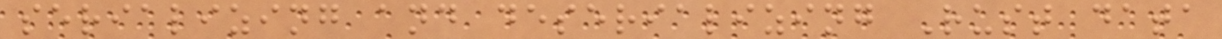serializing and deserializing Rust data
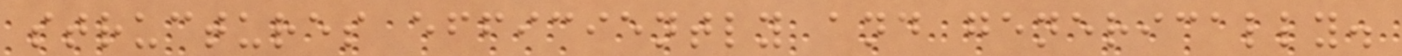structures efficiently and generically.
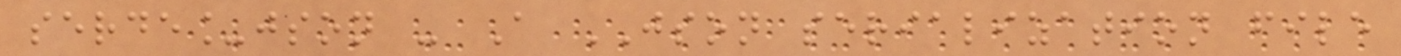serde_json - A JSON serialization file
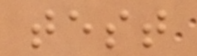test
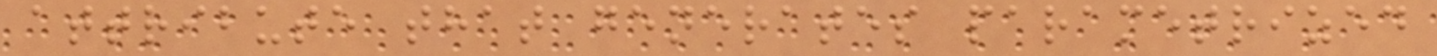attribute that generates parametrized
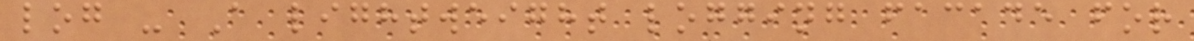log - A lightweight logging facade for
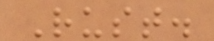Rust.
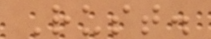Rust.
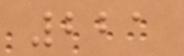221
